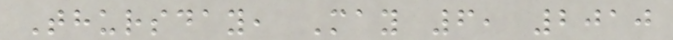Thursday, May 6, 2010
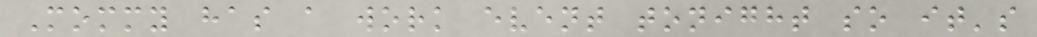Mommy has a work event tonight so it's
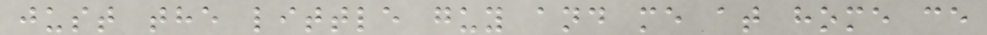just the little guy and me at home ce
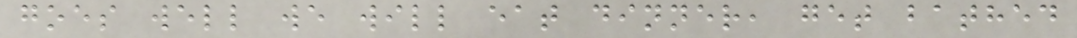goes well we will eat dinner, get bathed
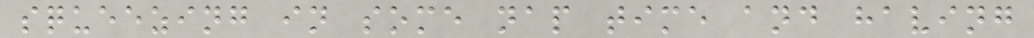squeezing in some nap time and having
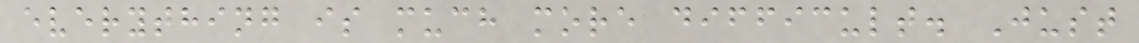everything is much more difficult. Just
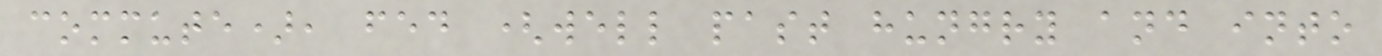commute), fed (well past hungry and into
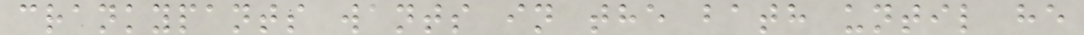crankypants wants in the bath until he
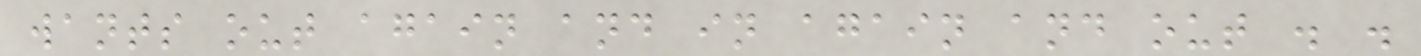wants out again and in again and out . .
